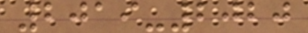2019-2020
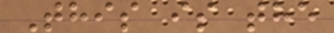This is the
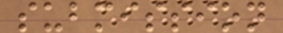submission
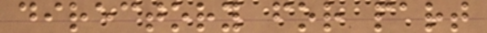directory for part
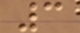3
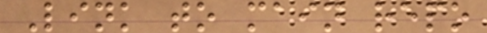Link to main repo
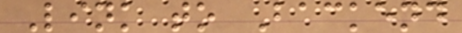Link to Backend
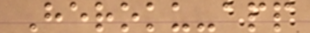Heroku-app
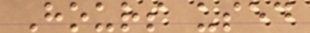Hours used
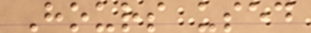Hours used
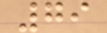79
